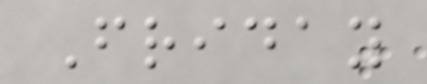Friday
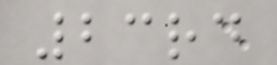23rd
